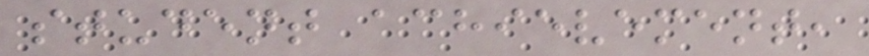student achievement,
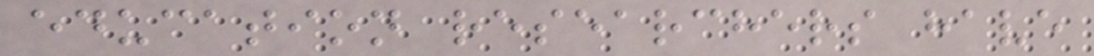education researchers have
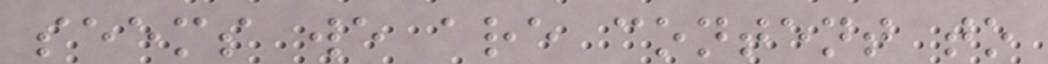seems we are content to
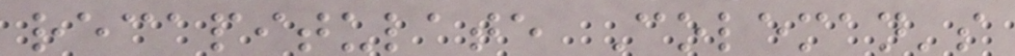recapitulate Coleman's
